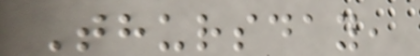Thursday,
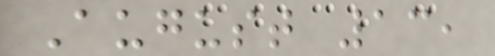August 13,
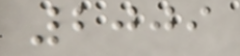2009
